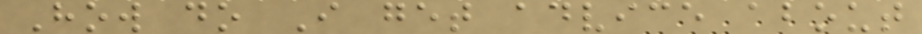How do I get advice about
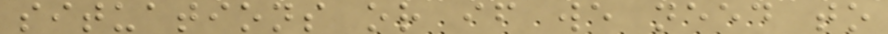situations or if we need to
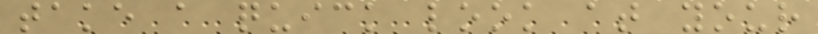take a quick look at your
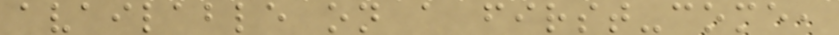available on a first-come,
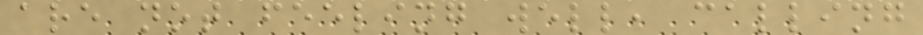are not feeling well, calling
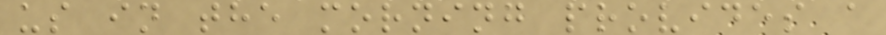us in the morning provides a
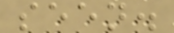seen.
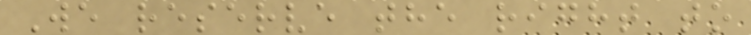We reserve the right to
